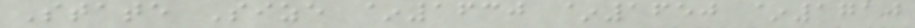State Size ~1630 ~1650 ~1710
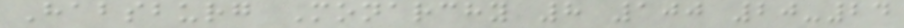Habsburg Monarchy 8 100 20-24
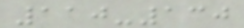110-130
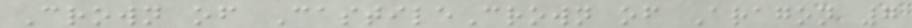Crown of CastileCrown of Aragon 7
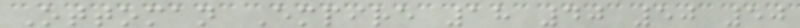Ottoman Empire 18 40 50 50
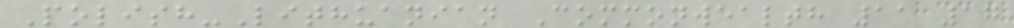Polish-Lithuanian Commonwealth 11 17
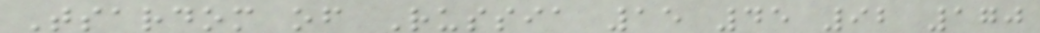Tsardom of Russia 15 45 92 170
